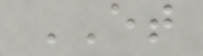ET
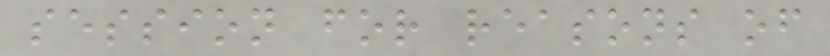session for reasons of
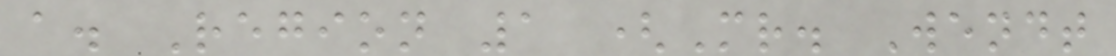a. Region 1 (Mr. Wendt
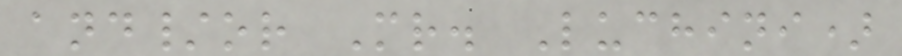and/or Mr. Luchini)
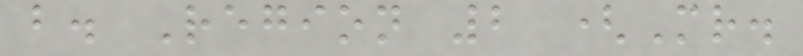b. Region 2 (Mr.
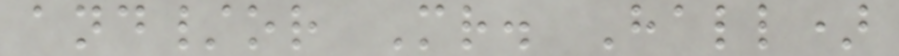and/or Mr. Hall)
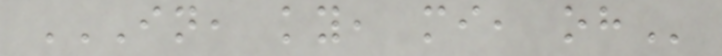IN, KY, MI, OH
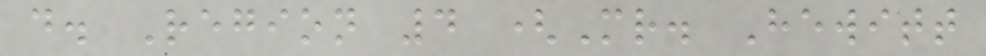d. Region 4 (Mr. Hewitt
